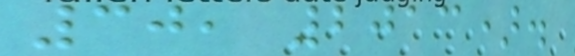30, 2013).
